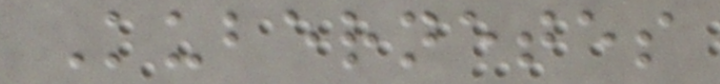Kubernetes
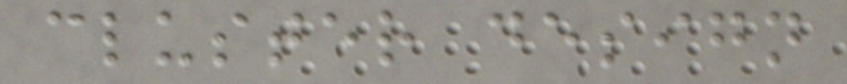cluster design
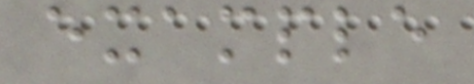example
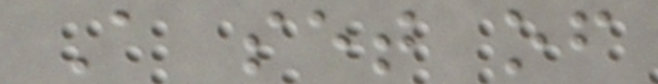A set of
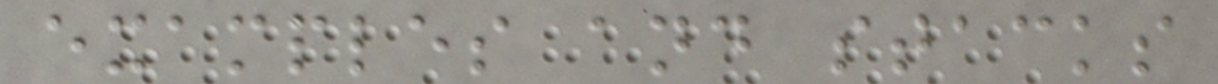examples and stacks
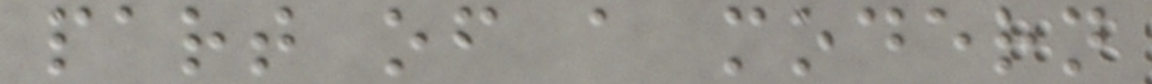part of a modern
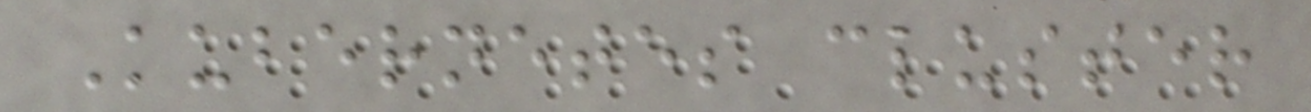Kubernetes cluster
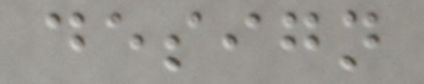design
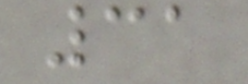31
